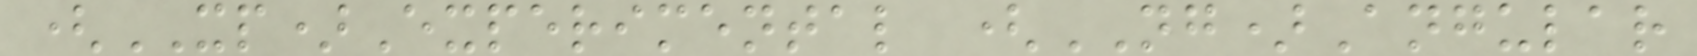(XP)Experimental (NG)Angular
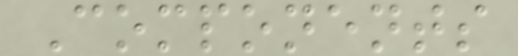Components
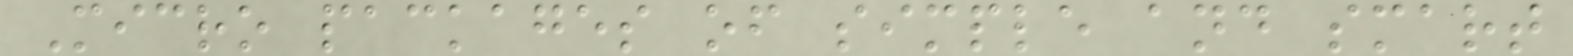Micro packages of simple and smart
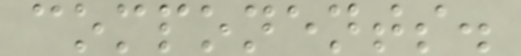components.
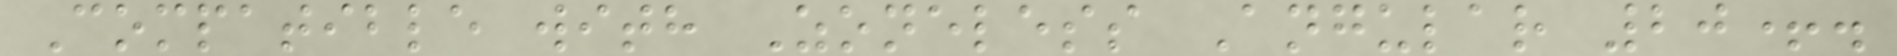Compatible with Zoneless Angular 20+.
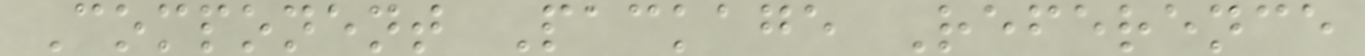Component Package Reference
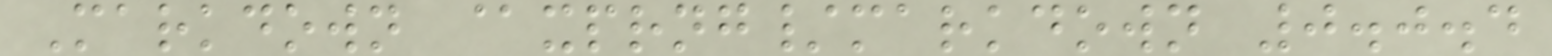Markdown @xprng/markdown 0.0.4
